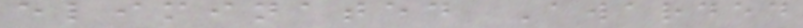eliminated Awarded
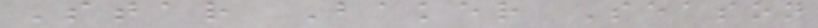Star Baker Season
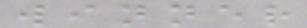winner
